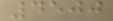4500
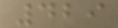429
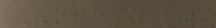NIECY'S
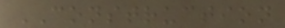CONSTRUCTION
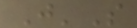J'S
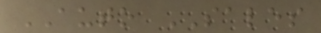AUTO SALES
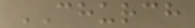CHURCH
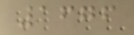1676
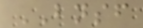BNSF
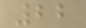22
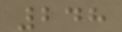248
